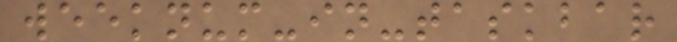weeknum-in-taskbar
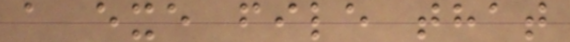a exe file that
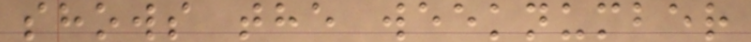shows the weeknumber
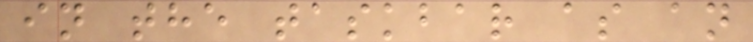in the taskbar as an
